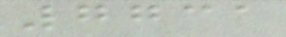7731
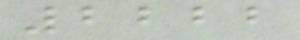2222
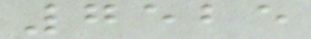7525
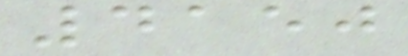4150
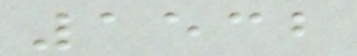1532
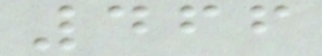466
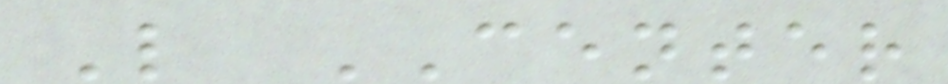L CENTER
